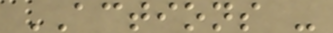ACTIONS -
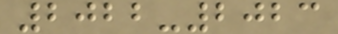2022-2023
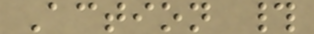Action #
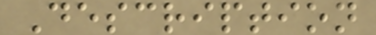Description
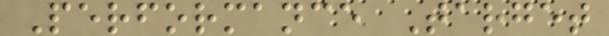Performance Target
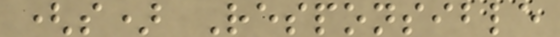(s) Responsible
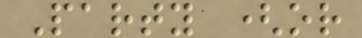Party (or
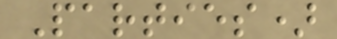Parties)
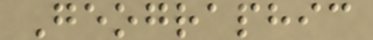Geographic
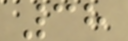38
